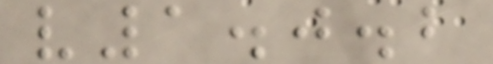v1.0.2
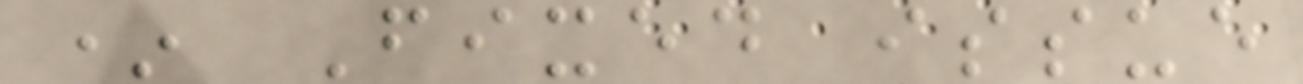* Fixed issue
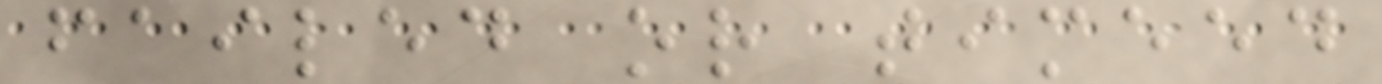failed or timeed
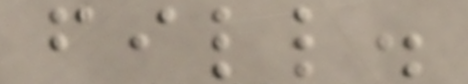fill.
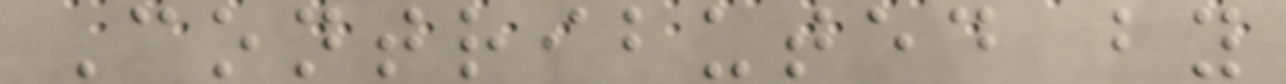Contributed by
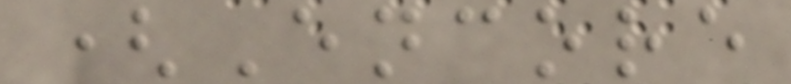(Encore
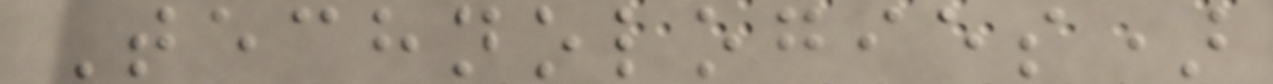Technologies)
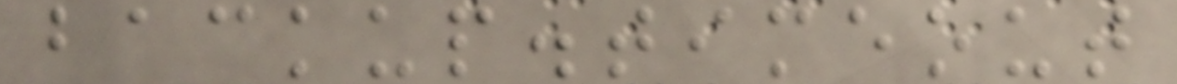backup.timeout
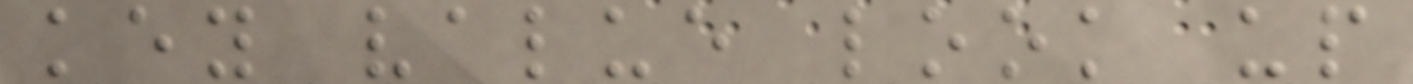key value look up
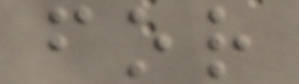for
